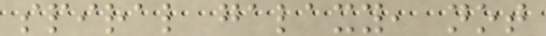spiral galaxy, not
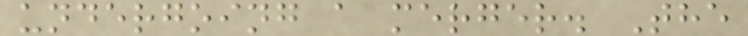undergoing a merger. The
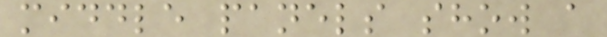middle panels show a
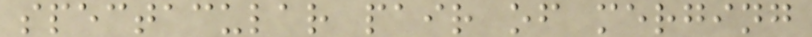spectacular pair of merging
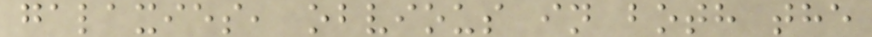galaxies, obvious in both the
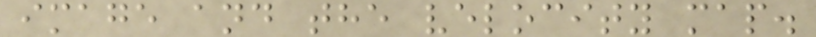image and the velocity map.
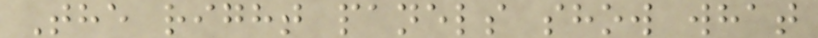The right panels show what
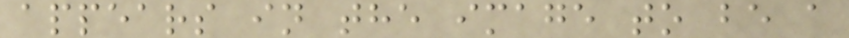appears in the image to be a
